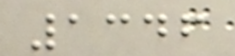1346
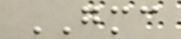GMC
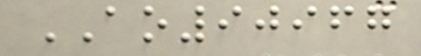AO90967
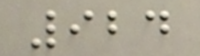924
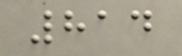814
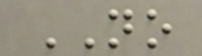NO
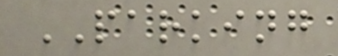PARKING
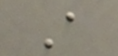A
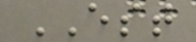EST
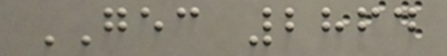GEC 2864
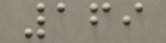169
